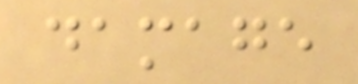damage
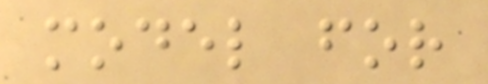model for
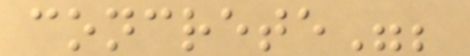concrete";
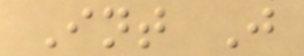Int J
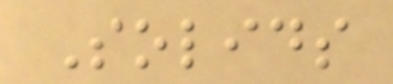Solids
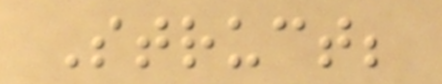Struct;
